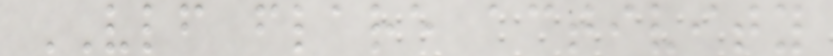VLF flare activity
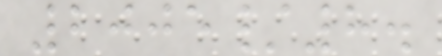2005/8.
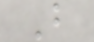B
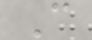C
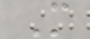M
